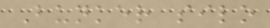Bunker silo
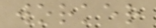worker
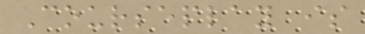Courseplay is
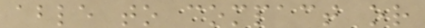able to compact or
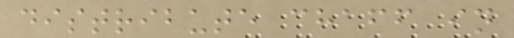distribute chaff in
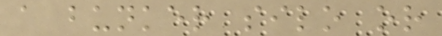a bunker silo or
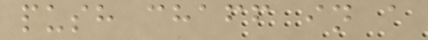push chaff in a
